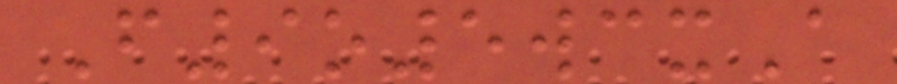F9o5wcxA
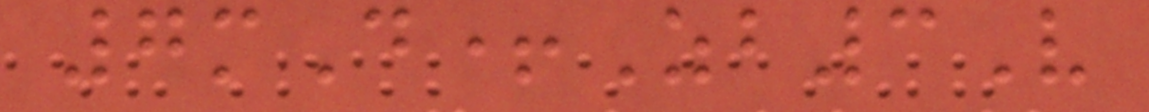7mD+Zb3V
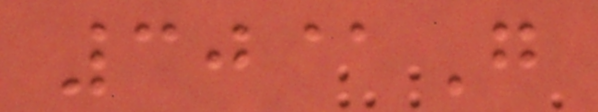30@G
